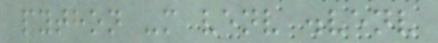python -m venv .venv
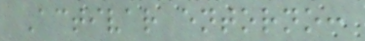Activar entorno:
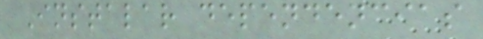Instalar dependencias
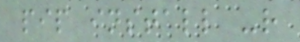pip install -r
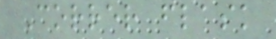Correr flask
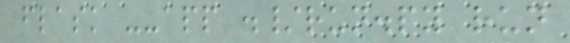flask --app ./run.py run
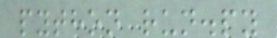python run.py
